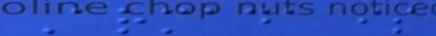Armada is
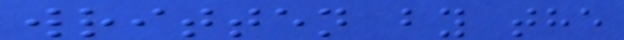written by the
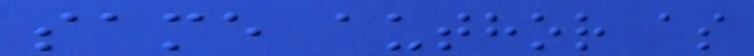same author as
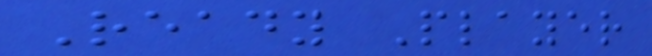Ready Player
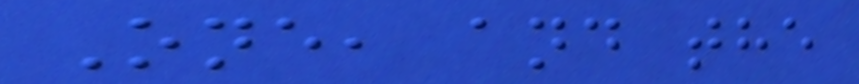One, and the
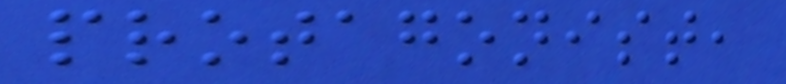protagonist,
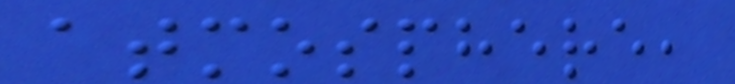atmosphere,
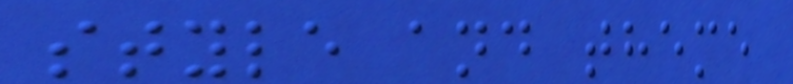style and theme
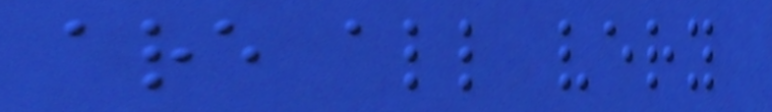are all very
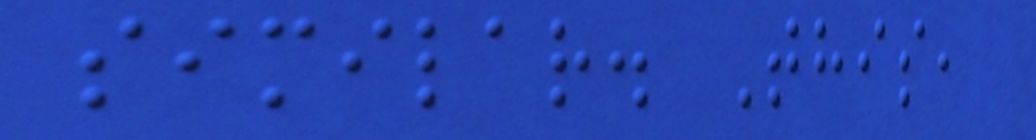similar. This,
